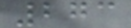273
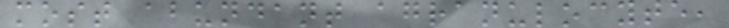most abundant agranulocyte,
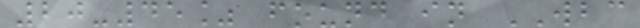20-45% found in WBC
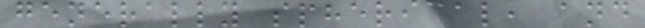generally spherical, and
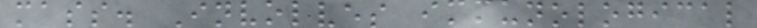mass. Involves immunological
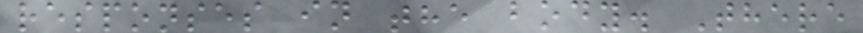responses in the body. There
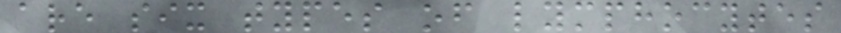are six types of lymphocytes
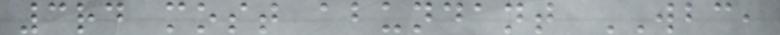3rd most abundant WBC,
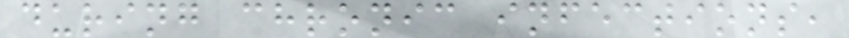during chronic infections,
